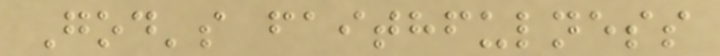God's faithfulness
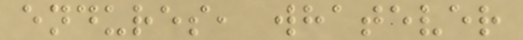endures, whatever
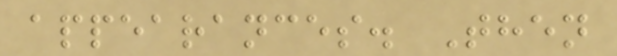appearances. Then
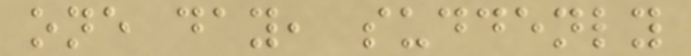one day, suddenly
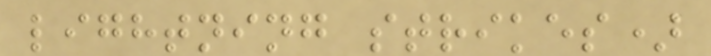lightning strikes)
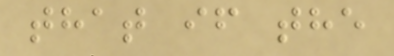that if the
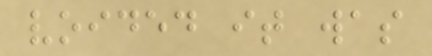voided it was
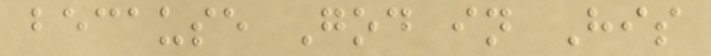because God in His
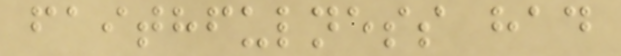faithfulness had
